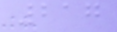217
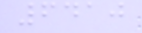6410
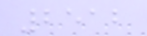2512
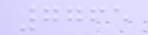7765
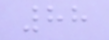88
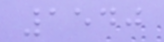1540
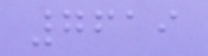7619
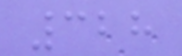328
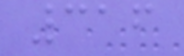316
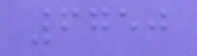6750
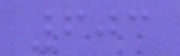603
